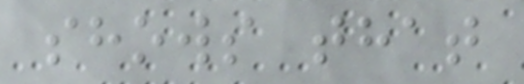shows that
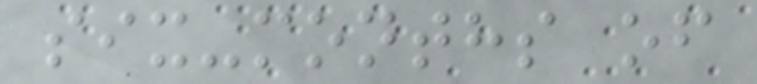six-months of
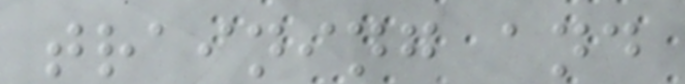training and
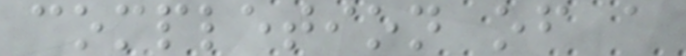completion of a
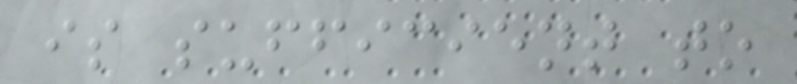is sufficient to
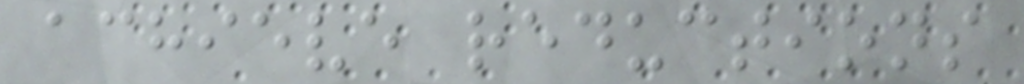achieve reductions
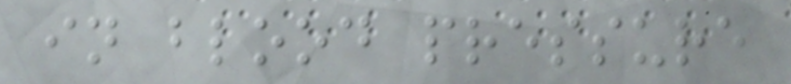in blood pressure
